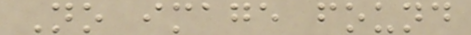No image found
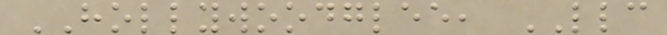HOLLYWOODGLEE, LLC
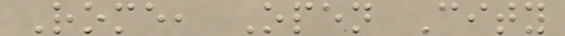Rome, Open City
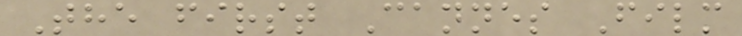The first Cannes Film
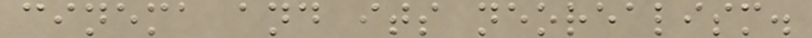cinema and its neorealism.
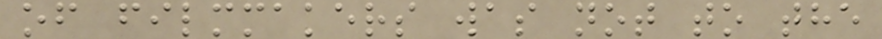of filmmakers was not to the
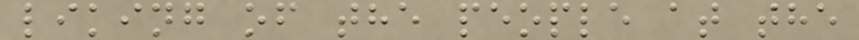liking of the people at the
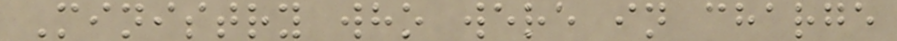Ministry who were in charge
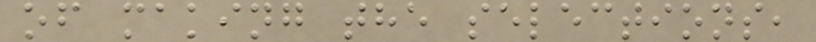of making the selections,
